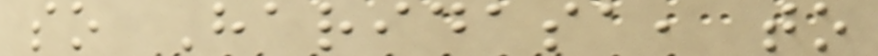so Haridasa, to
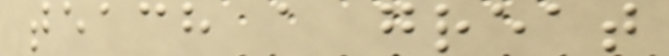teach a great
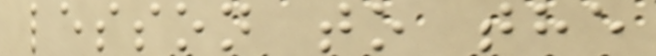lesson to the
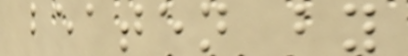beaten by
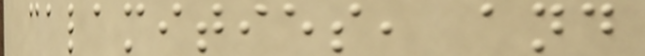calamities, and
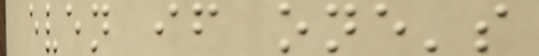even if one's
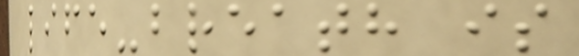life-breath is
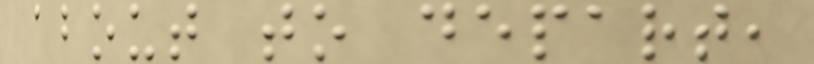about to depart,
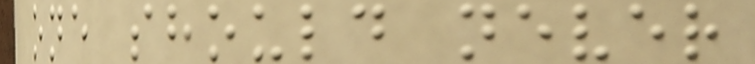one should never
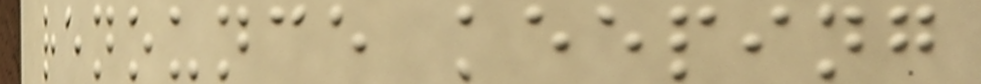renounce keeping
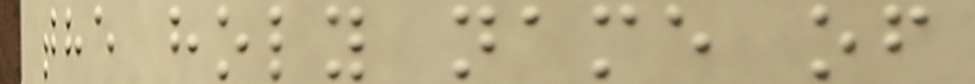the holy name of
